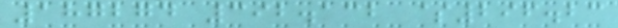187274 392.132 $296.23
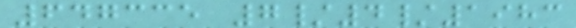647335 7/4/1983
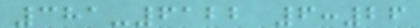381-6122 6:26
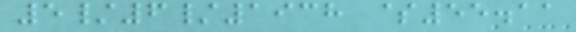5/6/1938 $55.11
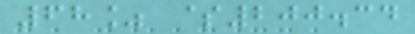68% $200.34
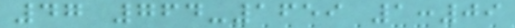47 764-1659 1:09
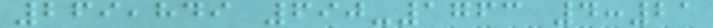269,849 690-1763 4:21
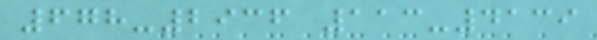678-2936 113-4139
